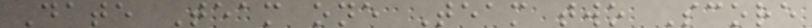Date Team one Team two Score
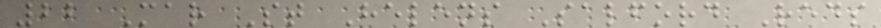22 Mar St Helens Salford Reds
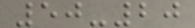50-20
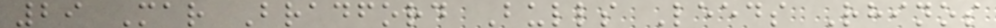29 Mar Bradford Bulls Leeds Rhinos
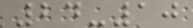24-10
